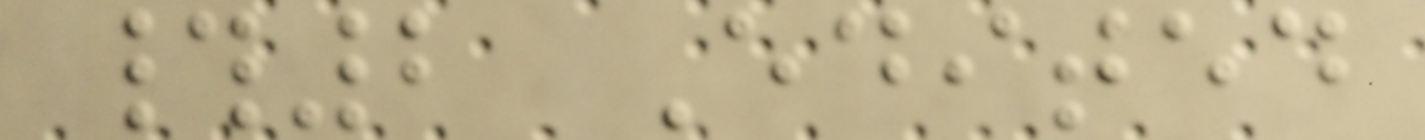#2 Edited
